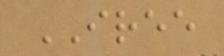IREE
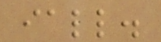iall.
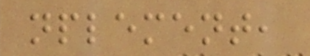nplement,
